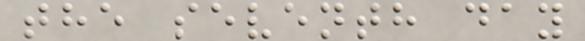the seventh day
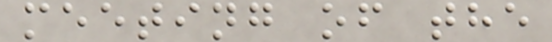meeting of the
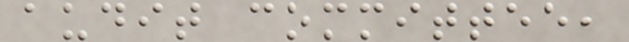audit committee,
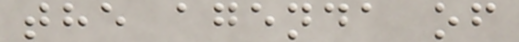the agenda of
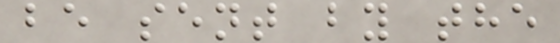be sent by the
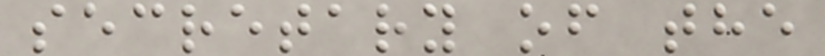secretary of the
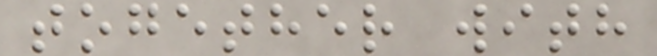together with
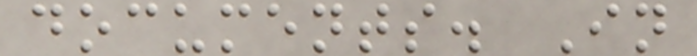documents. In
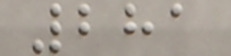281
